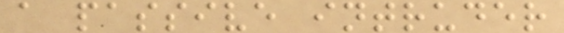a passive intruder
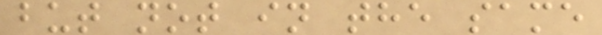but not in the same
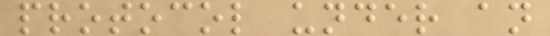protocol under an
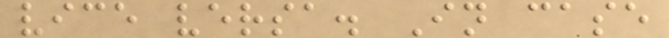vice versa. In case
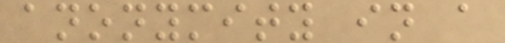anonymity in a
